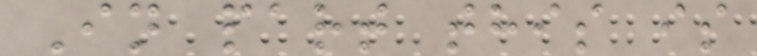In part this is
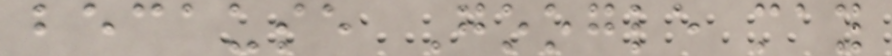because Google may
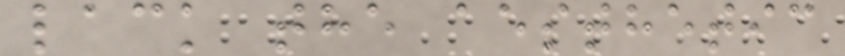lack the aesthetic
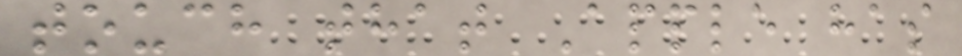touch that Apple has
